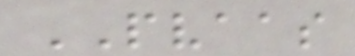PVAAS
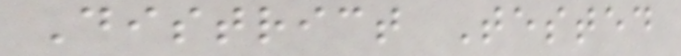District Tested
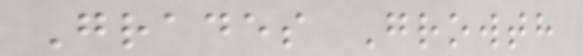Grades Growth
